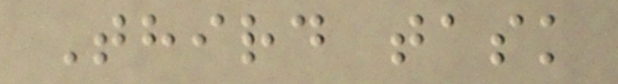Third task
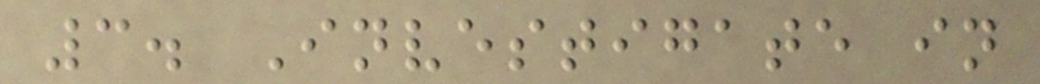3. Investigate in
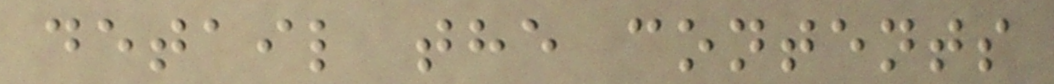detail the contents
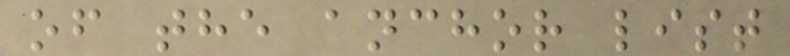of the anchor list
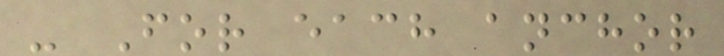- For each anchor
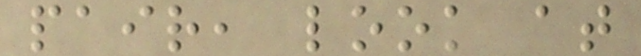pair, look at
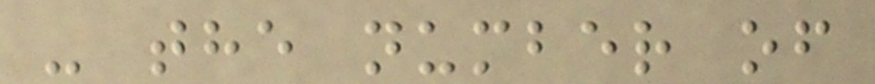- the number of
